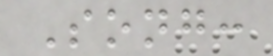Song:
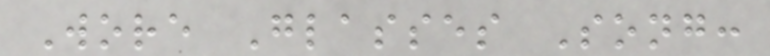Wore Glasses Song:
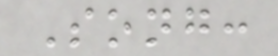Song:
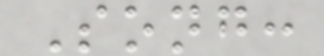Song:
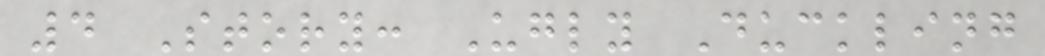4 Story: Ugly Duckling
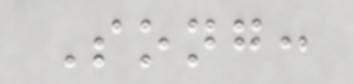Song:
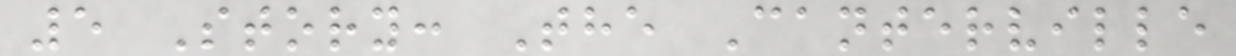5 Story: The Canterville
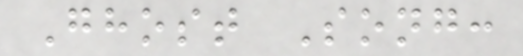Ghost Song:
